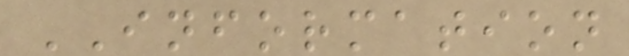INFORMATION
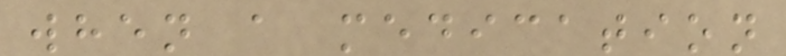when a medication
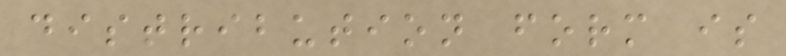distribution form is
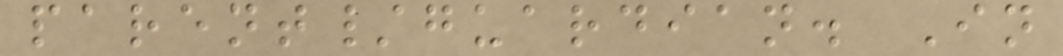parent/guardian. In
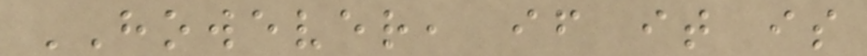HOWEVER, if it is
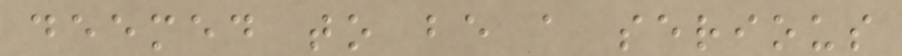deemed to be a serious
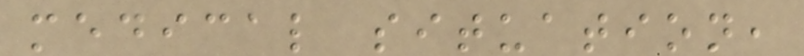medical situation,
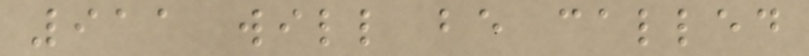911 will be called
